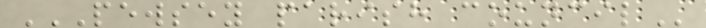PEWSEY PARISH COUNCIL
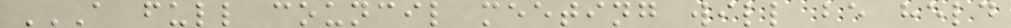A FULL COUNCIL MEETING WILL BE HELD
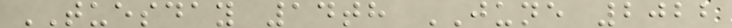TUESDAY 14th JUNE 2022
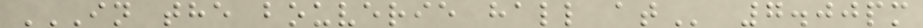IN THE BOUVERIE HALL AT 7.00pm
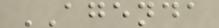AGENDA
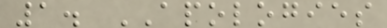1. APOLOGIES
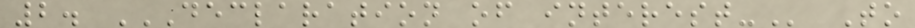2. DECLARATION OF INTEREST- To
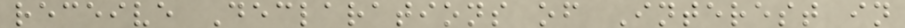receive Declarations of Interest in
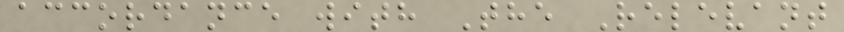accordance with The Relevant
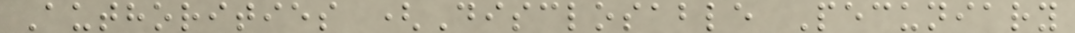Authorities (Disclosable Pecuniary
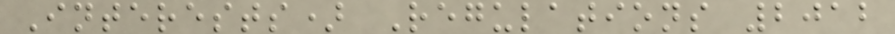Interests) Regulations 2012
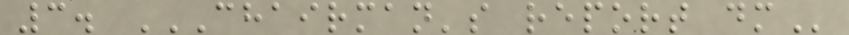3. CHAIRMAN'S REPORT DM
